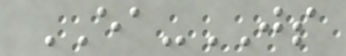EA-JS
